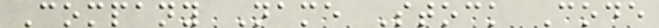Company Name Stock Code
